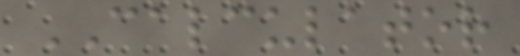CALCULATOR
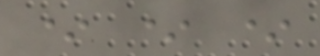* * *
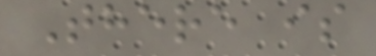There is
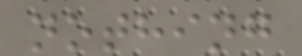nothing
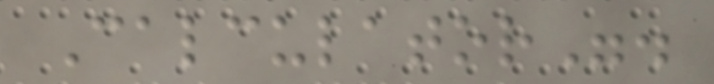Calculator".
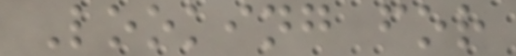Looking for
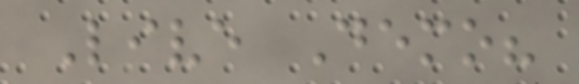Live Demo?
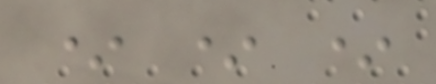* * *
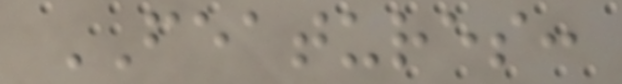FEATURES:
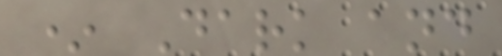* Dark and
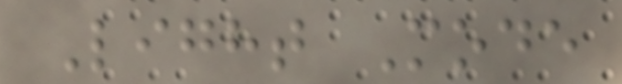Light Mode
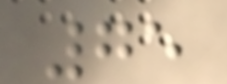75
